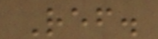Ref.
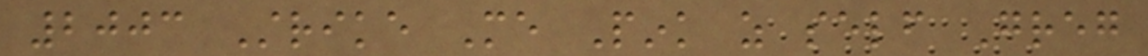2003 Strike Me Pink as self Greg
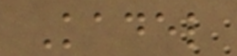Kadel
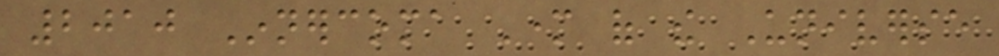2010 Innercoma Mother of the Universe
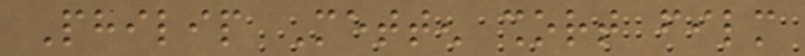Philip Metten short film
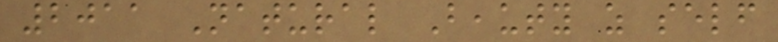2011 Natural Beauty as self
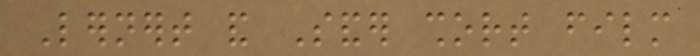Lernert and Sander short film
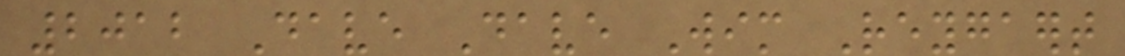2012 Dave Dave Wim Reygaert
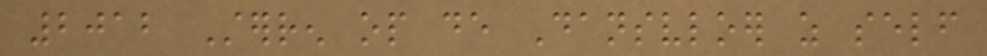2012 Sterren op de Dansvloer as self
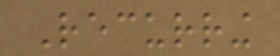Recurring
